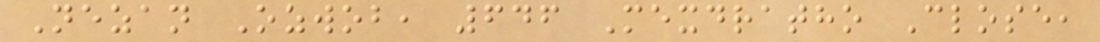Nezan Ozwob, 646 Mexdratho Close,
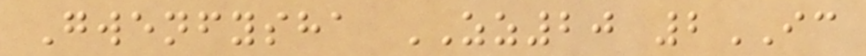Gwenfysha ZZ20 2IC
